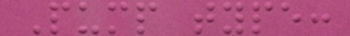Pump type:
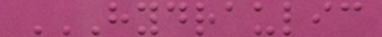HYDRAULIC
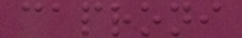caproni
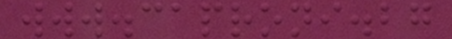www.caproni.bg
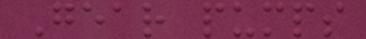Gear pumps
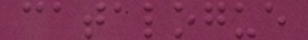catalogue
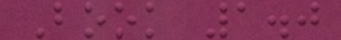Book 1.0
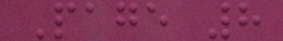Page 8
